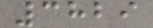3829
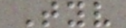Tyv
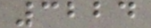3224
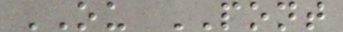OU PONT
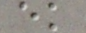ek
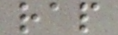rap
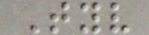Tyv
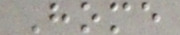Home
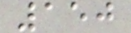150
